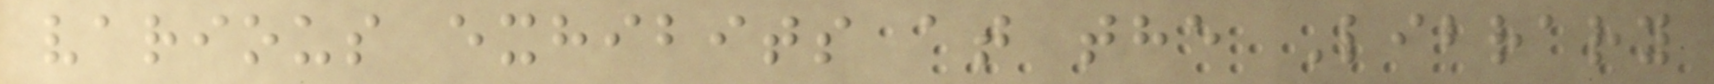various exhibits at the Library
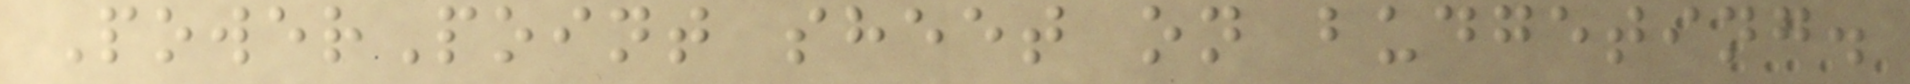PowerPoint sheet on budgeting.
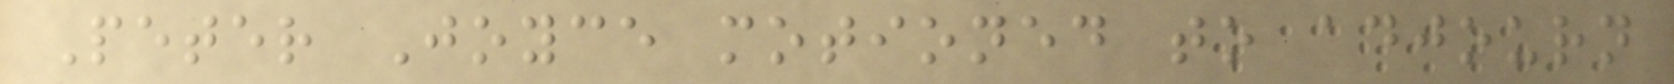Peter Joyce motioned to adjourn
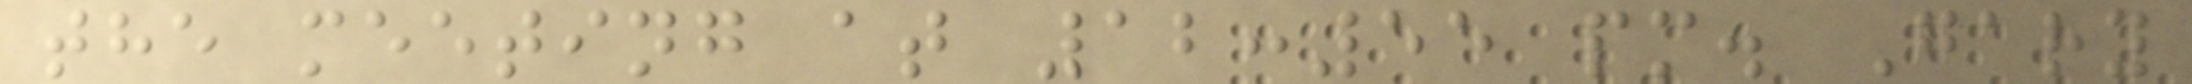the meeting at 12:55 pm. Gary
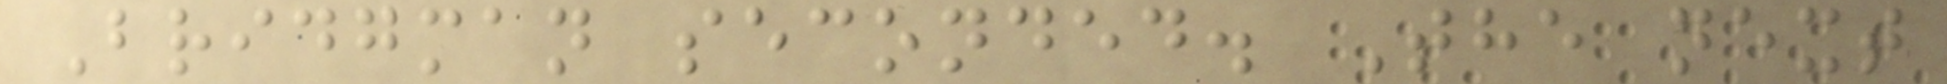Bridgman seconded. The next
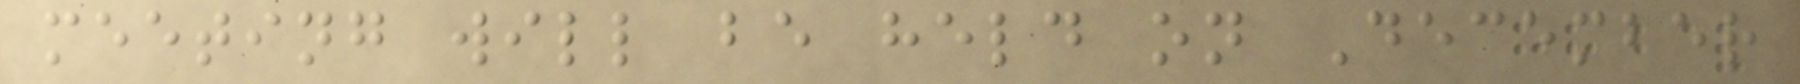meeting will be held on December
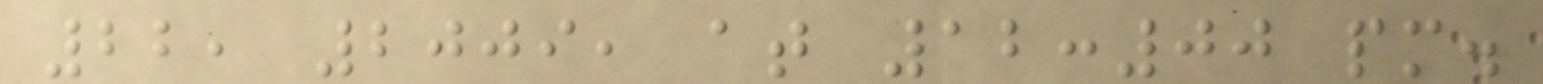22, 2009, at 12:00 pm.
